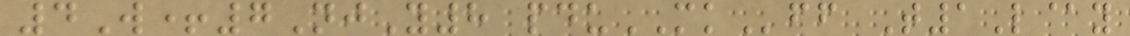4W+7NjY8 pduMKff T1L@y
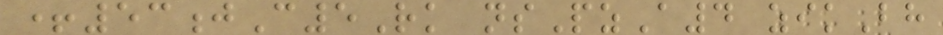+53jC5Rk nsPzA4 zikBh
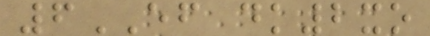6EF dk2xo
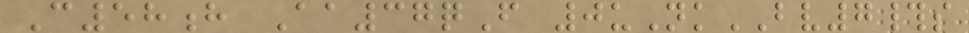C58h Aa37qF 0uNkBV7#s
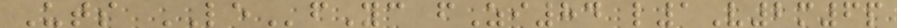Uts LEfYc fZi84 l1V2m6p
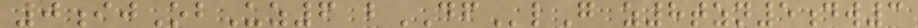0ijObUz6 bDFlG z8tzn5dw3
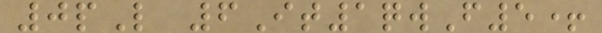0pL 6It1qwF5+
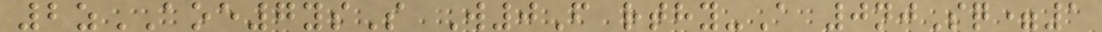2zAOE7ysS W0F rthy-A 0njSq=1
